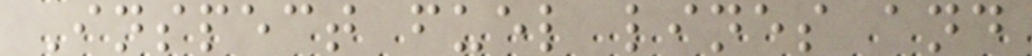Inspect fuel lines and
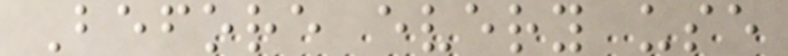Before every use
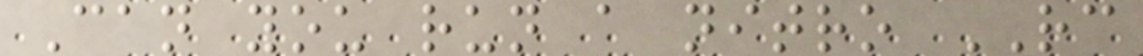Can you run a nitro RC
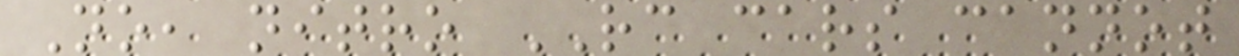No, nitro RC cars cannot
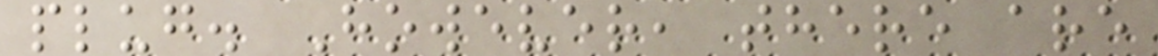plug. However, there are
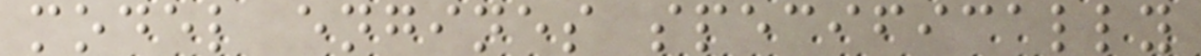model engines specifically
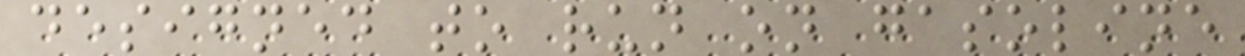designed to run on gasoline
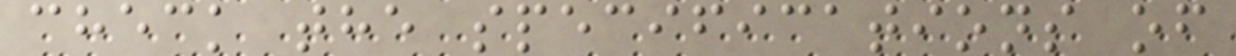check the specifications of
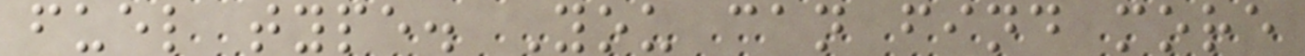fuel type. You can find more
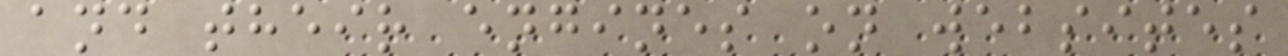and their engines on websites
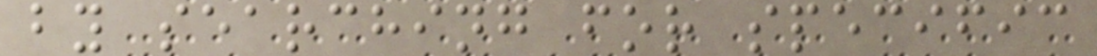by searching for specific
